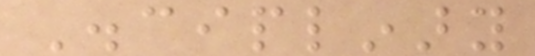Disciplinary
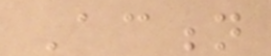Action
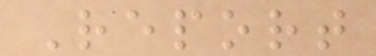Report
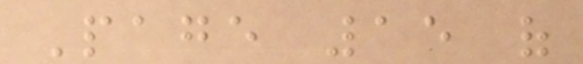Page 15 of
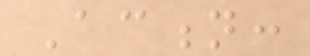Action:
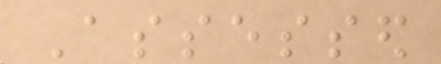Assessed
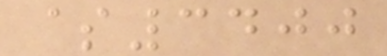$3400
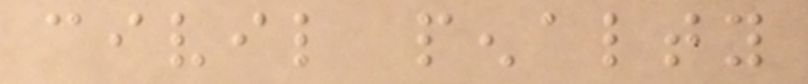civil penalty
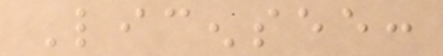Licensee:
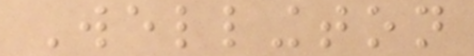Wellington
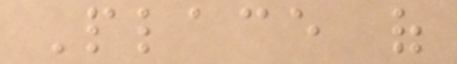Place of
